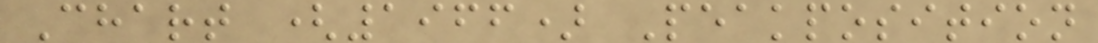Chart (1966) Peakposition
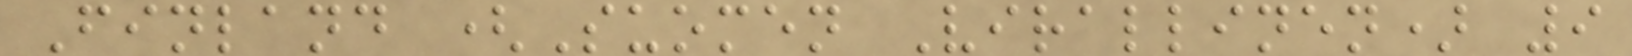Finland (Suomen Virallinen) 9
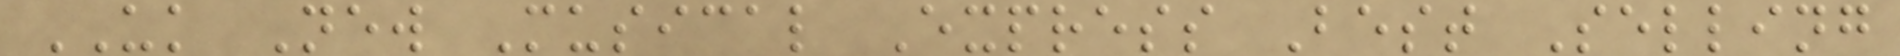UK New Musical Express Best Selling
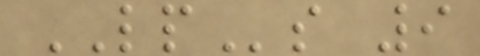LPs 9
